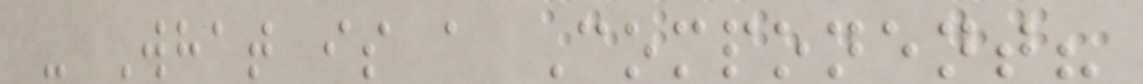- What is a Component?
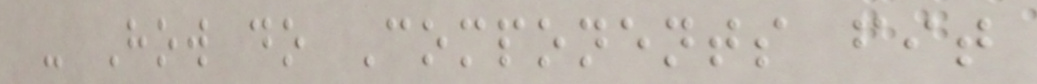- How do Components fit
